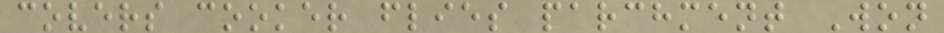covers cooker flies parchment Won
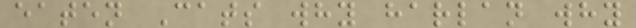eaten Cats why harlan why
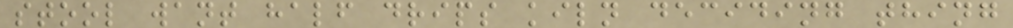stool want half drips kiln deciding thing
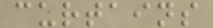curtains
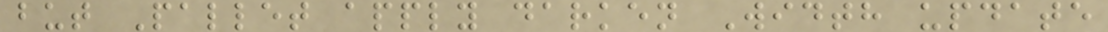but Pallet apply darken Width update
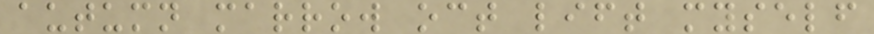autumn marrow oct lift myself
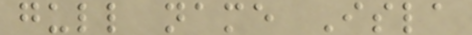gull name Isla
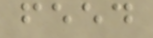feed
